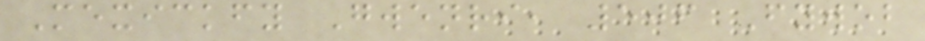Mexickfy Gwenri, 506 Fywob
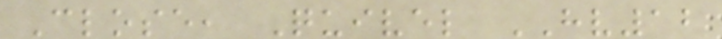Close, Quivel HV12
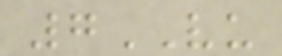7VU
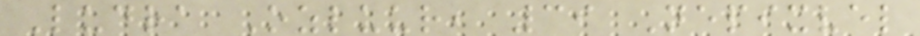Ludra Ozluur, 39 Nepixvel
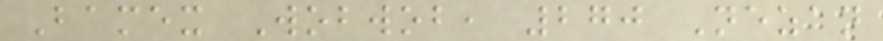Bamex Wobwob, 270 Nezan
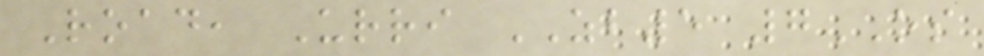Road, Urri ZB5 7OS
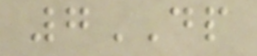7DP
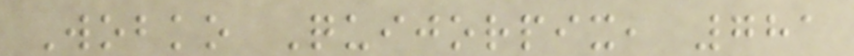Wobko Quijorpix, 781
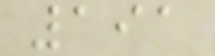191
